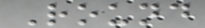Round
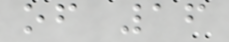of 16
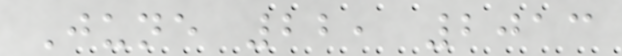June 22, 2013
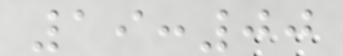19:00
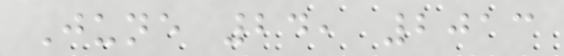June 24, 2013
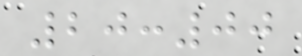20:00
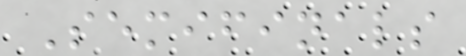Semifinals
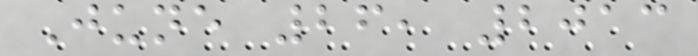June 26, 2013
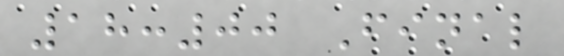18:00 Final
